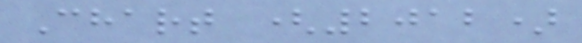Chart (2012)
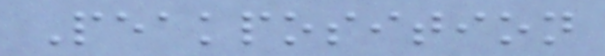Peakposition
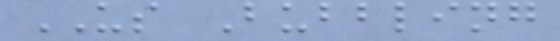US Bubbling
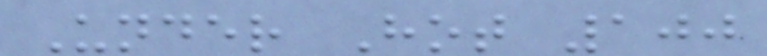Under Hot 100
